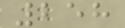258
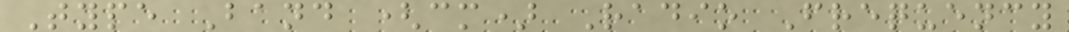Type Band (cm) Radio Frequency
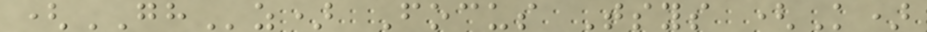(GHz) Focus Tsys (K)
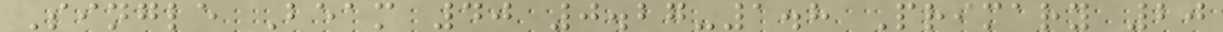Single Beam 40 0.27-1.8 Primary 20
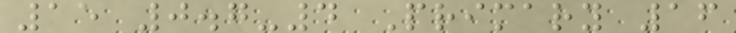15 0.7-4 Primary 16
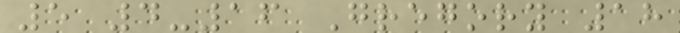5 4-16 Gregory 18
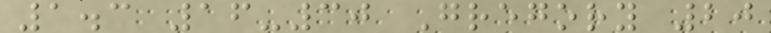1.3 16-30 Gregory 20
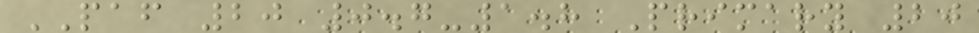PAF 20 0.7-1.8 Primary 20
